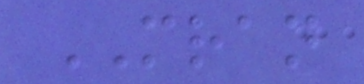MRAN
